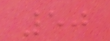50
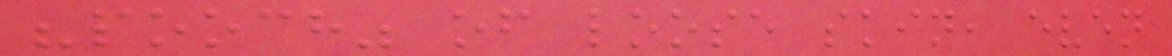"pooch" of loose skin, even
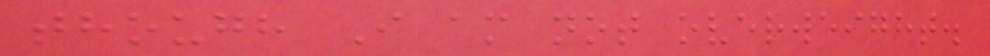though I am not overweight.
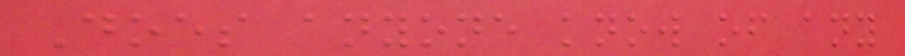Does anyone know of any
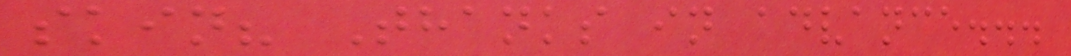skin? Thanks in advance...
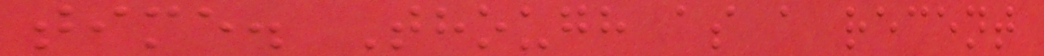time. Though as a recent
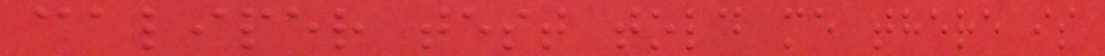caliper test told me there is
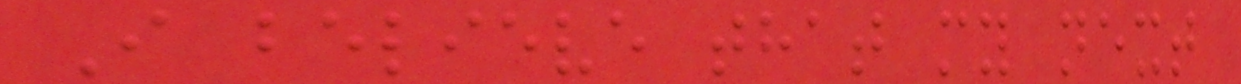I believe that my next
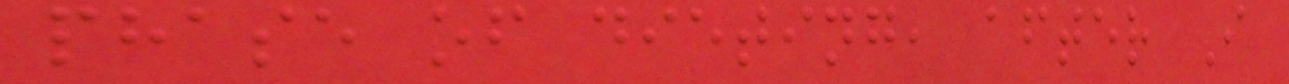phase of dieting, after I
